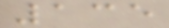135
